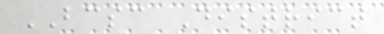BCSC District
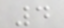4
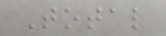Total
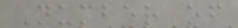Number of
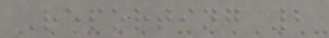Reporting 2
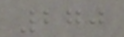270
